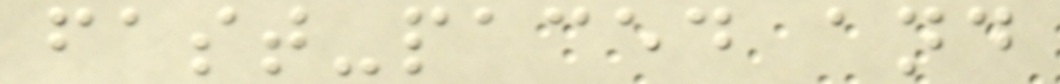fast-paced and
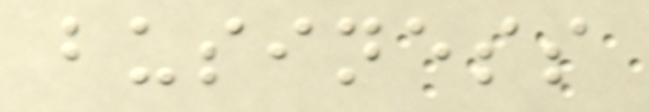business
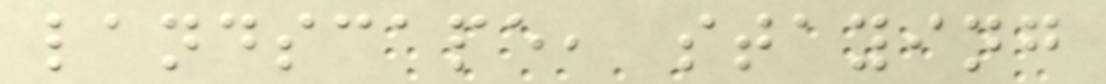landscape, staying
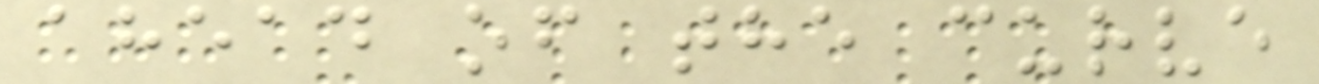ahead of the curve
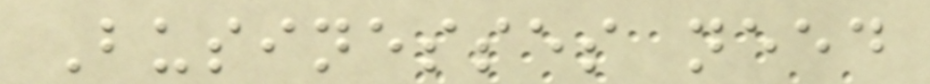Businesses need
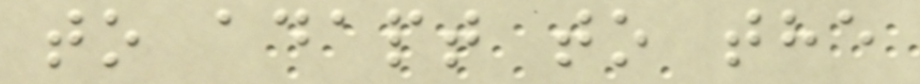to adapt to the
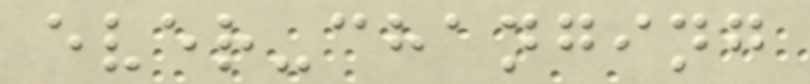ever-changing
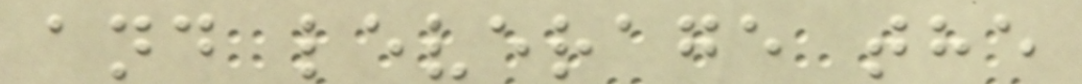and leverage the
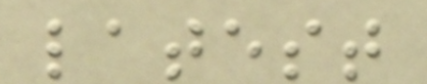latest
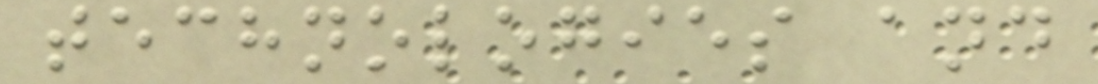technologies and
